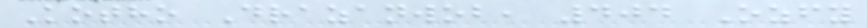Kotho Drazanwob, 404 Ozfy
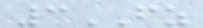3FZ
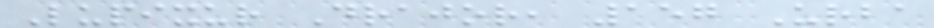Lupixur Drajor, 157 Urba
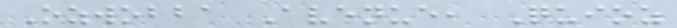Ozwobba Avenue, Quioz
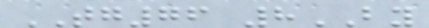TG76 8BY
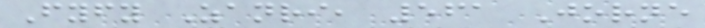Fyfy Zanri, 561 Jorne
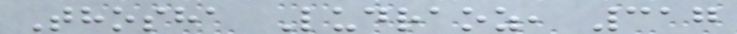Thosha Ludraoz, 317
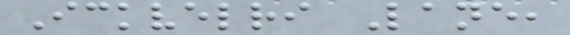Ickvelri Lane,
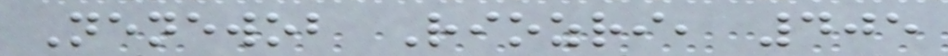Nenewob Riozri, 405
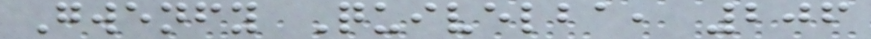Gwenfy Quivelba, 206
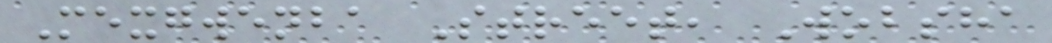Mexgwenba Street, Wobsha
